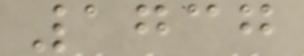1737
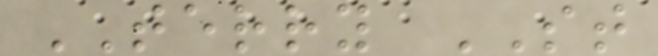TERRY ST
